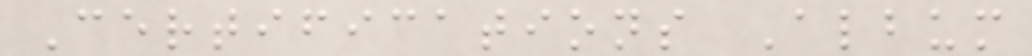Certifications Album
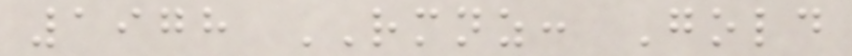1978 RMNZ: Gold
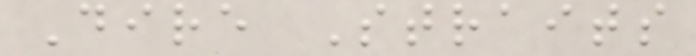Dire Straits
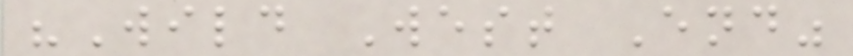"Wild West End"
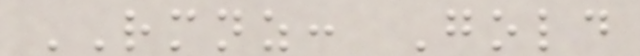RMNZ: Gold
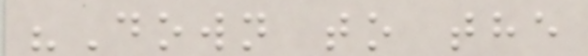"Down to the
